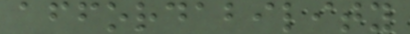affordability
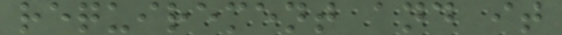requirement and it
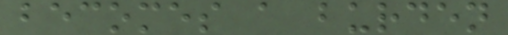becomes a burden
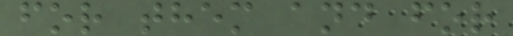for them and for
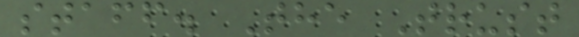staff. The Trust
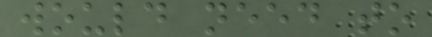would need to
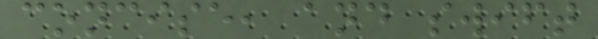concise, and swift
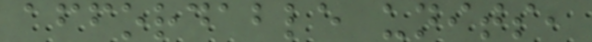affordable units,
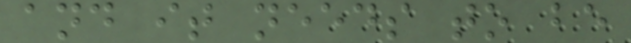and it needs to be
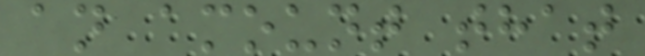an amount that
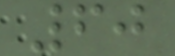60
